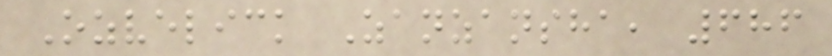Ozvelick Zanzansha, 686
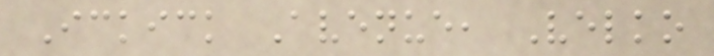Ickick Avenue, Velko
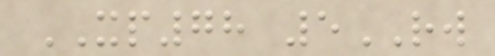XP78 5RW
